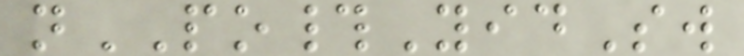nPO#YidSw
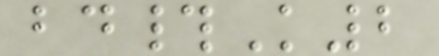bd#K2
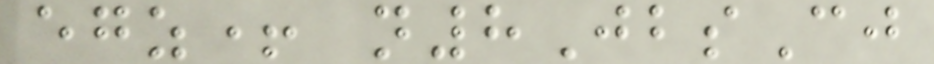egz+ n8JbsCj
